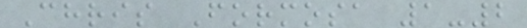Chris Formosa 1-2
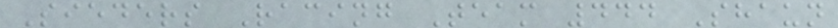Sieders Racing Team 444 Shaun
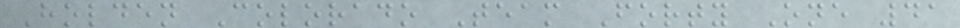Holden Colorado Team Forty One 41
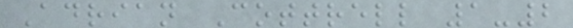Adrian Cottrell 1-2
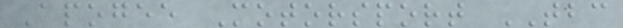Apogee Motorsport TBC
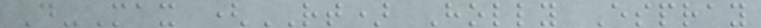D-Max (RT) Holly Espray
